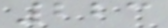223
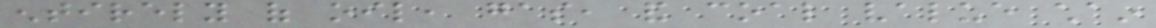entirely of oil, gas, and coal value chain
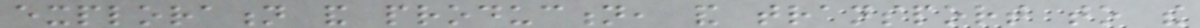exploration and production, and transport to the
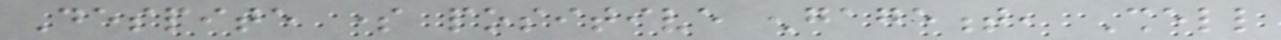Despite some positive engagement, Shell
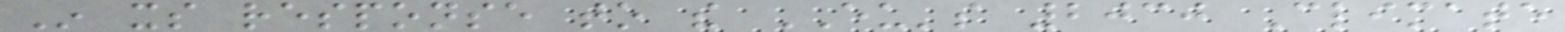In its response to the EU's 2030 Climate
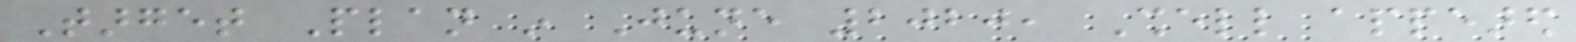Target Plan in June 2020, Shell appeared
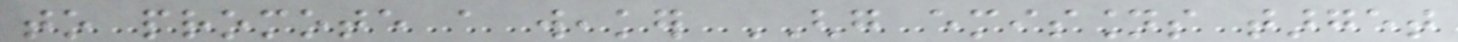to promote a weaker GHG emissions target
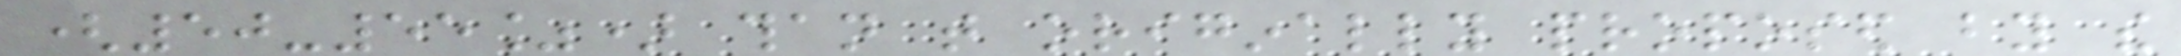(50-55%) than that originally proposed by the
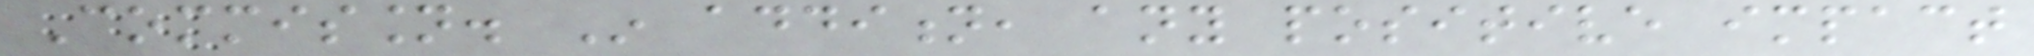Commission. In addition, any positive impact
